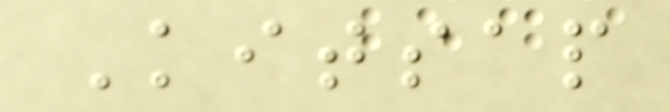Kitsap
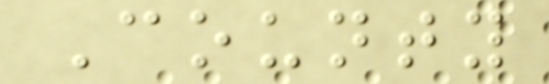County
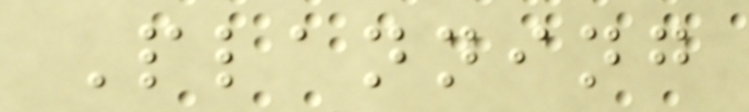Planning
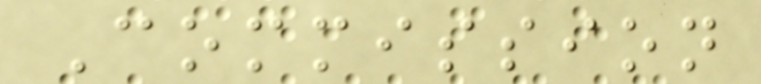Commission
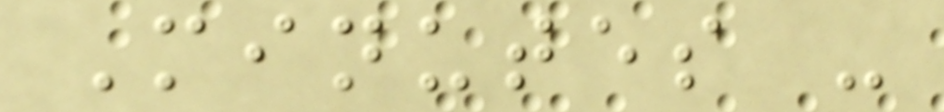Minutes -
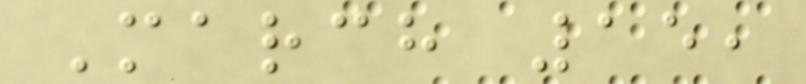March 15,
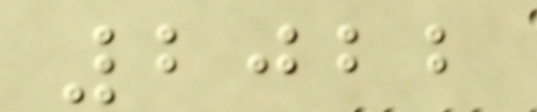2022
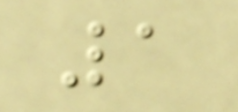1
